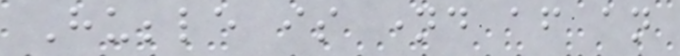Hubble is named after an
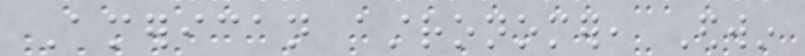American astronomer, Edwin
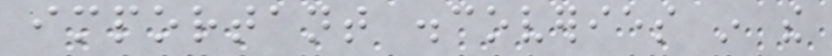important discoveries in the
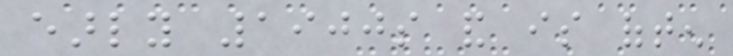early 1900s and is often
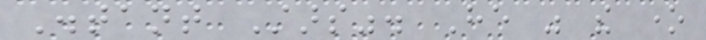Distant Stars". He was the one
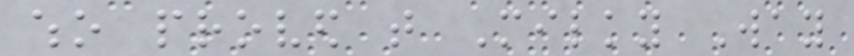who proved that Milky Way
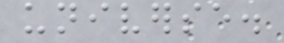universe.
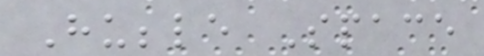Hubble Space
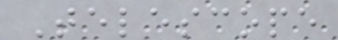Telescope
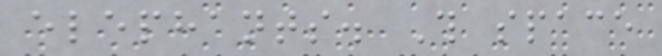elephants. This space
